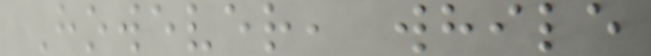However, while
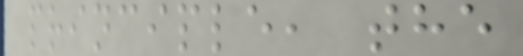principle, the
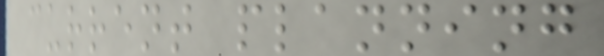current planning
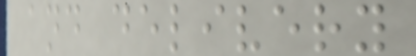and delivery
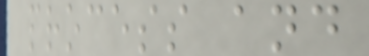process and
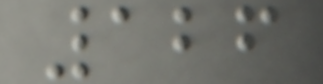126
